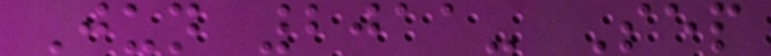Jun 2011- Sep
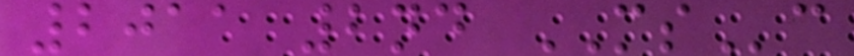2011 2nd MSc
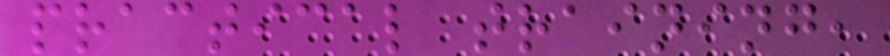practical training,
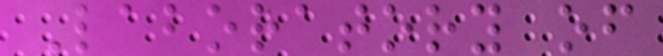Laboratory of
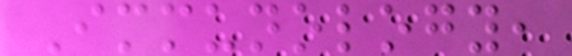Immunology,
